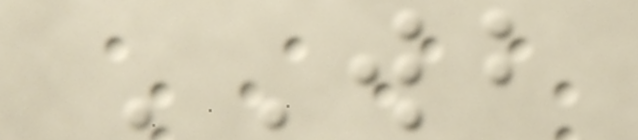WB
